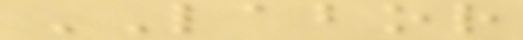LABOR
